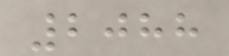2088
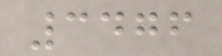3476
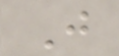J
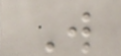W
